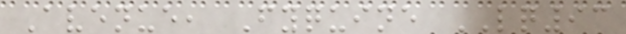Avenue, Fyquine LQ93
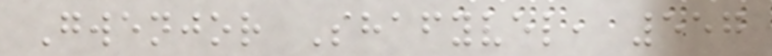Gwenjor Shafyvel, 557
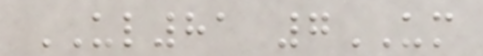UL81 7UM
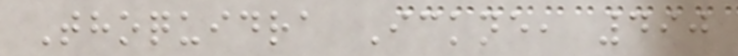Thoquidra Ickne, 490
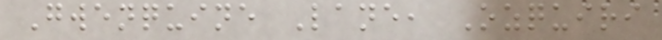Gwenquine Lane, Ozquiri
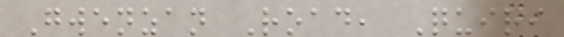Gwenzan Road, Quiri
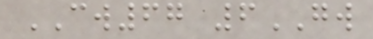CW67 6GW
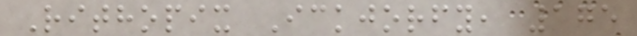Rithopix Ickjorfy, 175
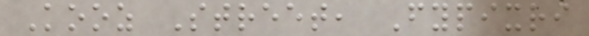Kooz Street, Fypixri
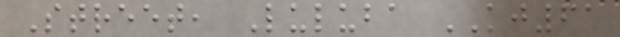Street, Luluba KJ61
